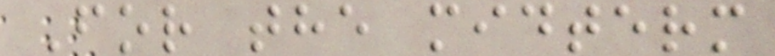For the midterm
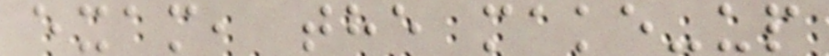exam, the make-up
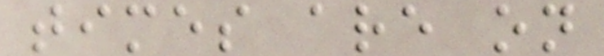times are on
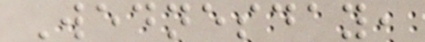Wednesday,
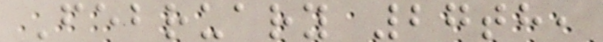February 27th,
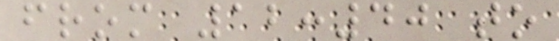from 12:40 to
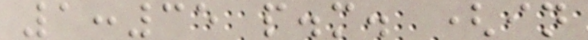1:35 p.m. (in
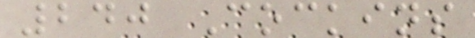240 Cockins
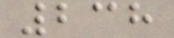238
